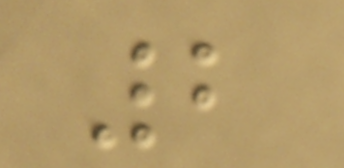2
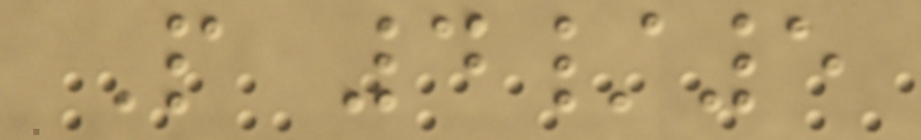P 4/5
